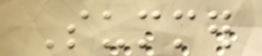Summer
